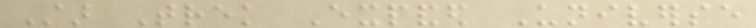Star Trek Expanded Universe
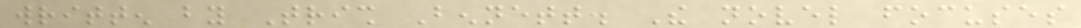written by Trish Bennett. The novel focuses
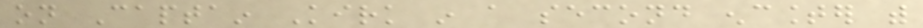on Captain Kirk in a second encounter with
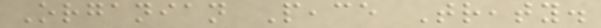Organian Peace Treaty.
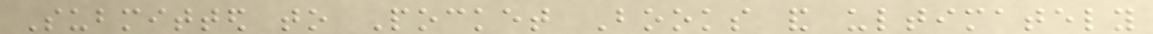Submitted to Pocket Books and ultimately
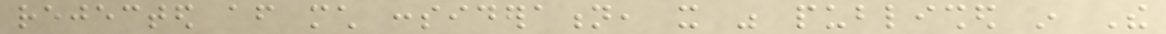rejected after much consideration, it was published in The
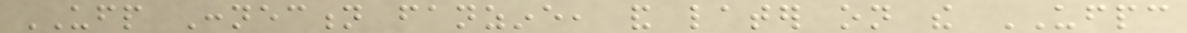UFP Connection fanzine, and later on the UFPC
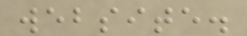website.
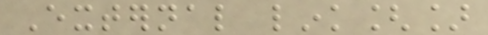External link[]
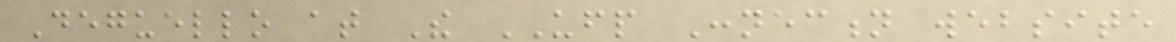Deguello at The UFP Connection website
